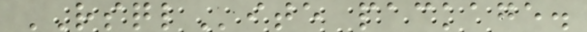RSQLite package.
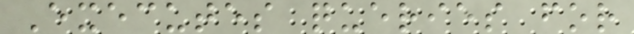Executes queries for
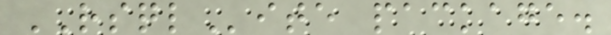RSQLite package.
